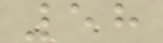58
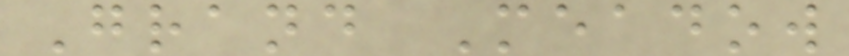Grand Meadow
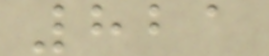821
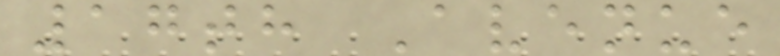17th Avenue
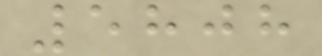5808
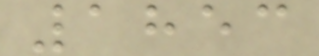1853
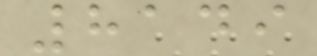8149
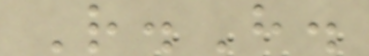R.H.
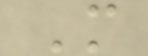M
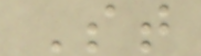St
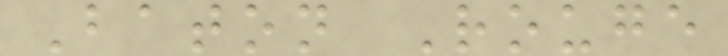Baton Rouge
